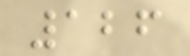126
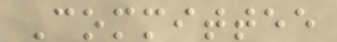Committee
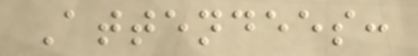Attendees:
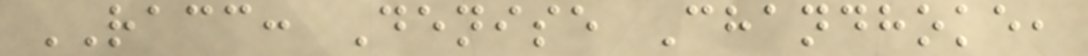RACC: Denise Chandhoke,
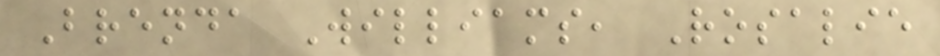Brenda Williams, Rosalie
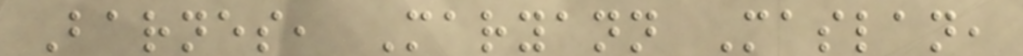Barnes, Maryann Maslan,
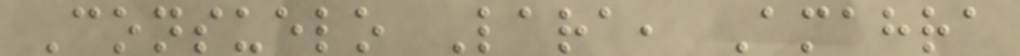Consuelo Lara, Amahra
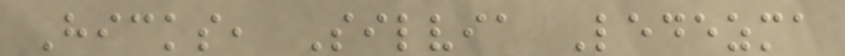Hicks, Silvia Ledezma
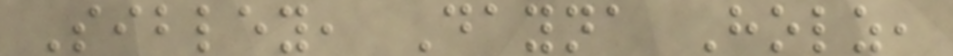Sibley, Dayna Holz,
